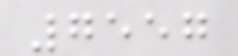7557
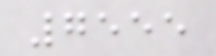7555
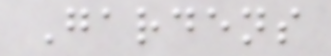Gardens
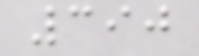390
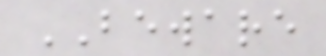BEWARE
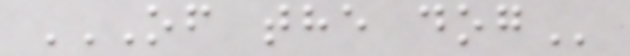OF THE DOG
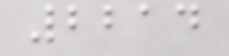2214
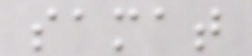samat
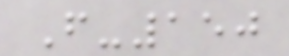F-150
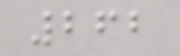262
